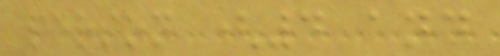person (4 and
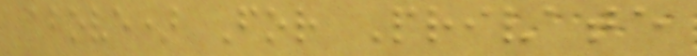above) For Private
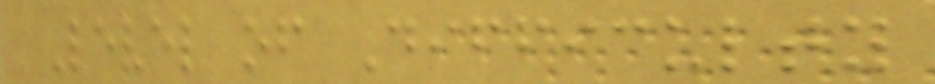Level of Difficulty
